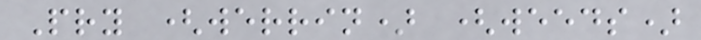Pry (werrin) (weeds)
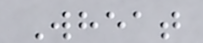Wheat
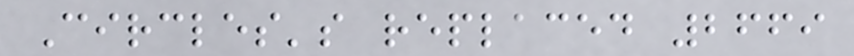Circles's replaced 2669
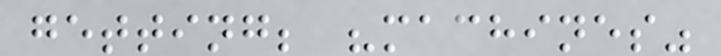getting; "machines"
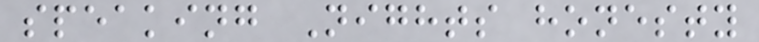speaking Nights honesty
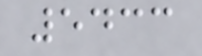5433
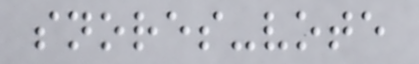snores-vote
